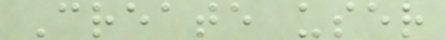Create user
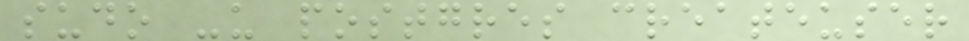sudo -u postgres createuser
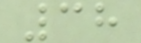38
